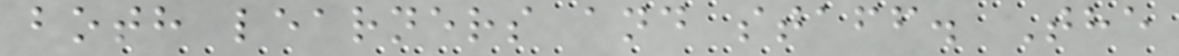both learners and staff. The
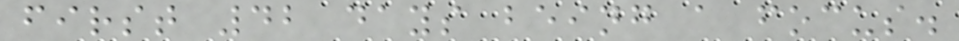first 42 days being a focus.
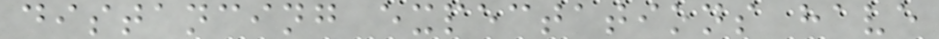distancing expectations have
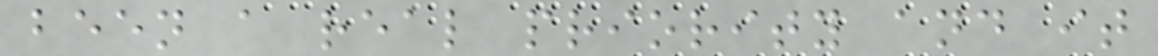been a real priority and it
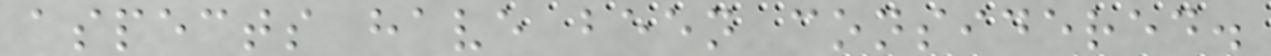aspects have been considered.
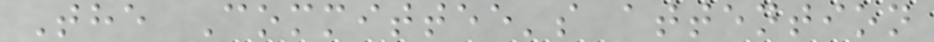The Committee's attention
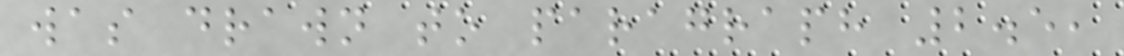was drawn to paragraph 2.5,
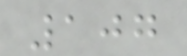107
